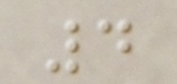4
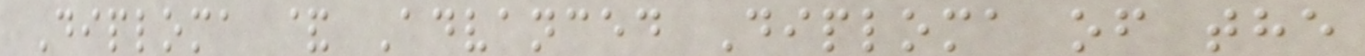Diploma & Advanced Diploma of the
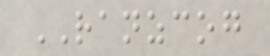RANZCOG
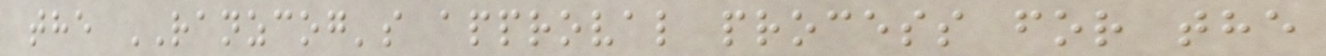the RANZCOG's approval process for the
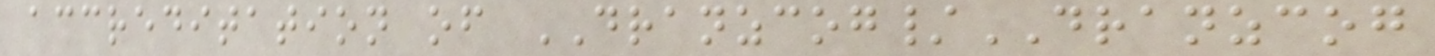accreditation of DRANZCOG/DRANZCOG
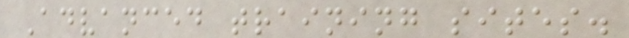Advanced training sites.
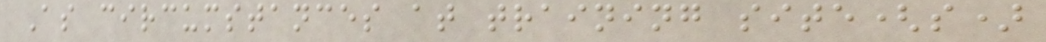As circumstances at training site(s)
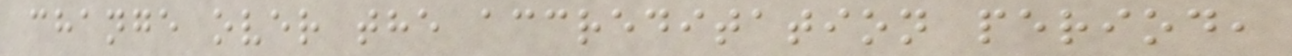change over the accreditation period,
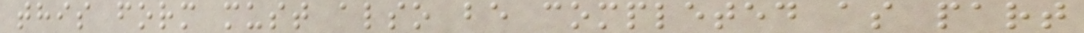this form must also be completed as part
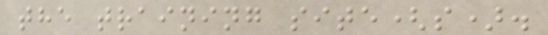the training site(s).
